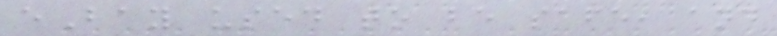eBay used to be safe, and
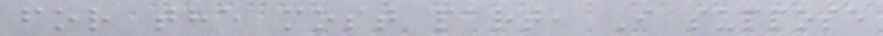for the most part, I suppose
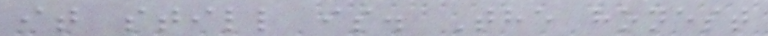it still is. The honest
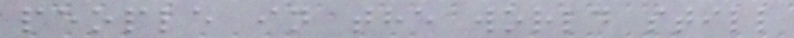people in the world still
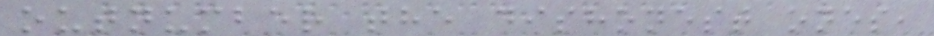outnumber the dishonest ones,
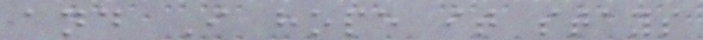and I hope it stays
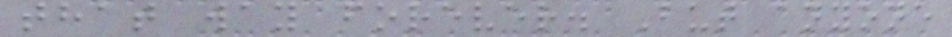that way forever. But anyone
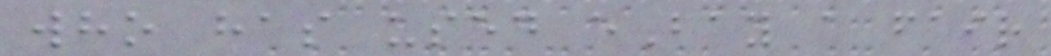who has used eBay a fair
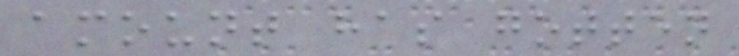amount has gotten
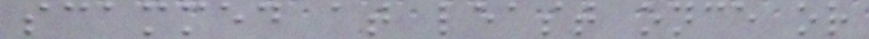scammed at least once or
